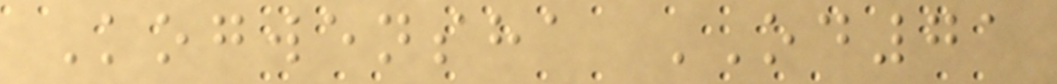Kogwensha OD71
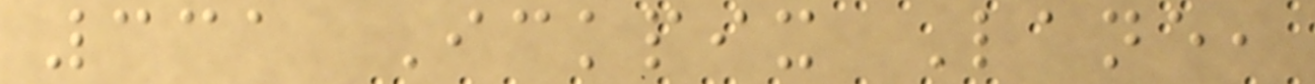331 Ickpix Lane,
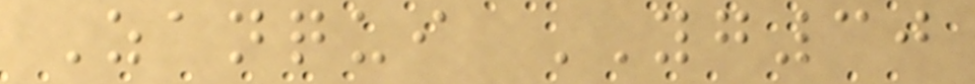Zanqui YG30
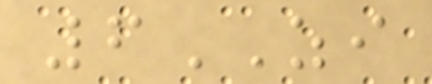6ZI
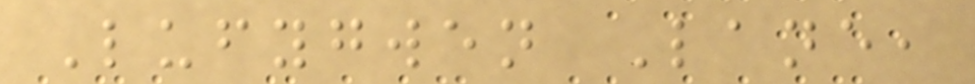Lufygwen Lane,
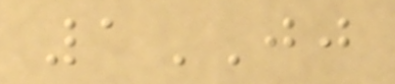1JJ
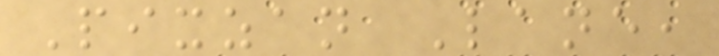Pixzan Lane,
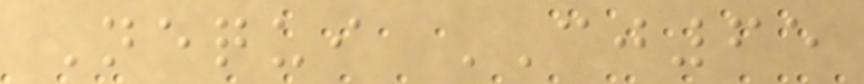Nequi CJ65
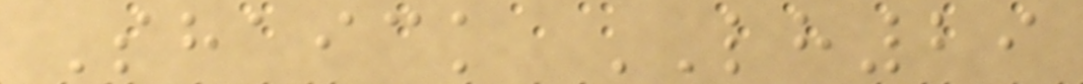Shaick LH29
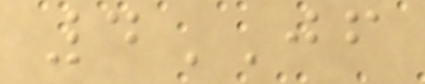4JF
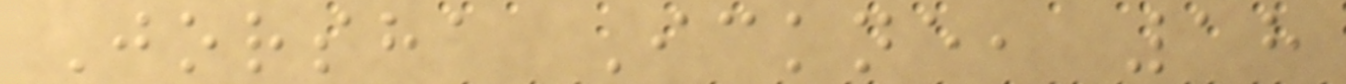Jorsha Ickne, 18
